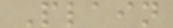Plain
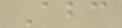Abc
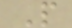P
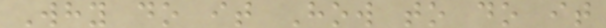Why do it How to do it
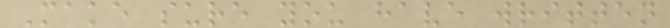Make sure you have written
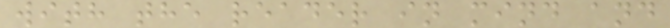with the reader in mind and
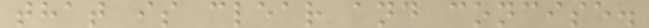that is clear and concise.
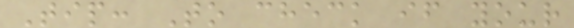Tip: To check if your
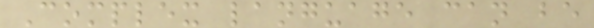Complex language can be
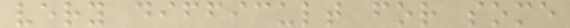very difficult for some
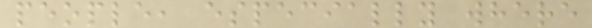people, especially where
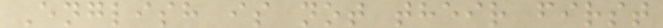English is not their first
